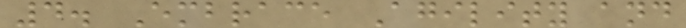4. Embrace Agility and
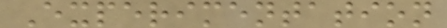Experimentation
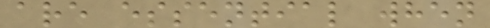are essential when
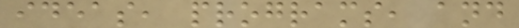ideas, programs, and
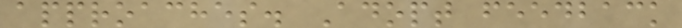approaches. Adopt feedback
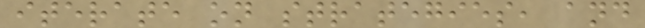iterate on strategies, and
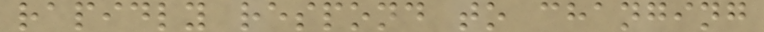rapidly respond to changing
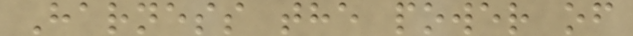Harness the power of
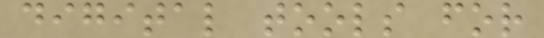digital tools for
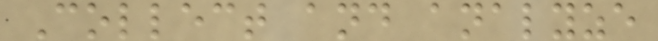Collect and analyze
